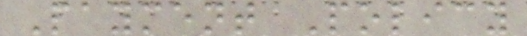Payment Policy
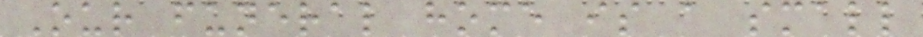Our funeral home is a small
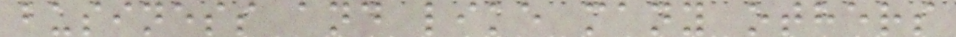business and like many others
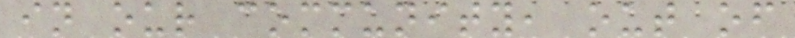in our community, out of
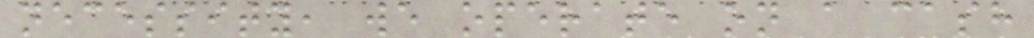necessity, we operate on a cash
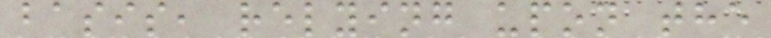basis, relying upon the
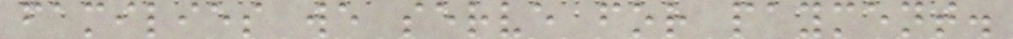families we serve for payment.
